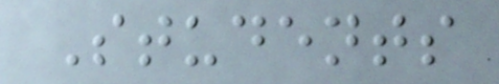Students
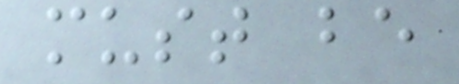must be
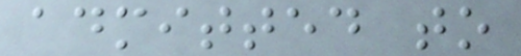admitted to
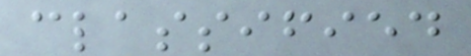classified
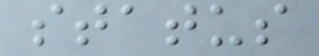status
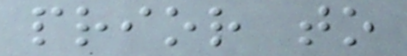prior to
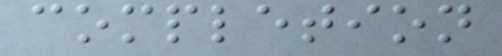completion
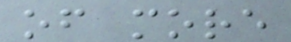of more
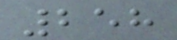258
